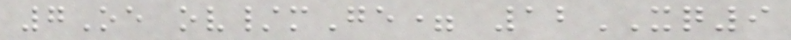7Oe ov/mGe= 12XQ9
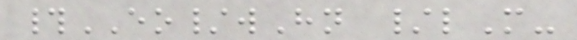#EO/wHn /lM-
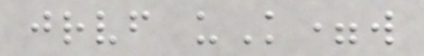jrvf uK=w
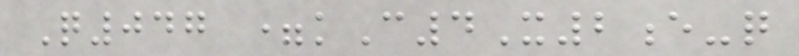Q047 =kC4X2e-q
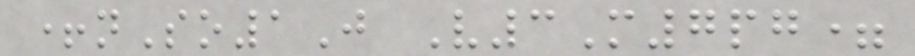+nSo1J V3M7pg=
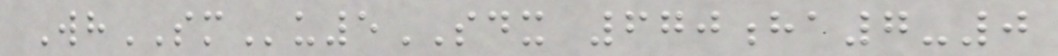WhSMu5SDX 670ha7-0
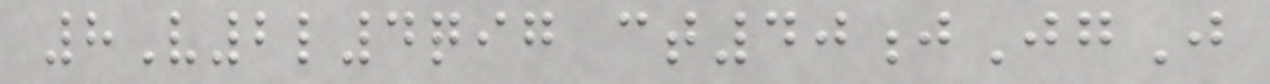8V2l4qig ct40jJgJ
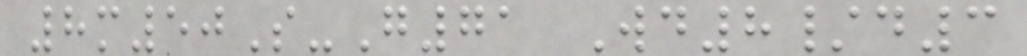8m50S-G71 Wd8/d3
